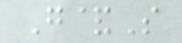G&S
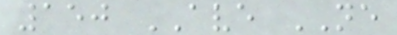150 AVE NE
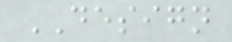DESIGN
